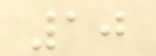10
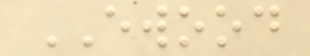EWOOD
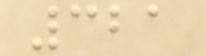321
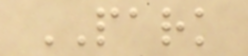PARK
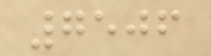7506
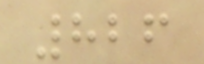826
